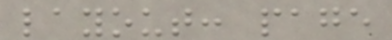layout: page
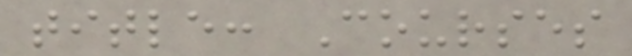title: Courses
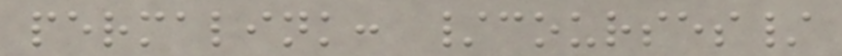permalink: /courses/
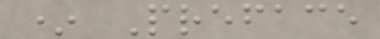* Preface
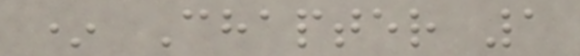* Chapter 1
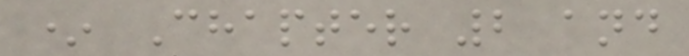* Chapter 2 and
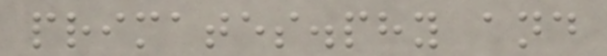primates.phy and
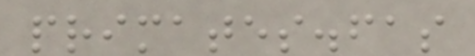primates.fas
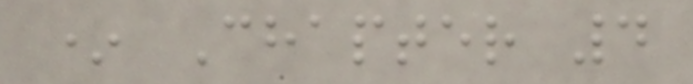* Chapter 4
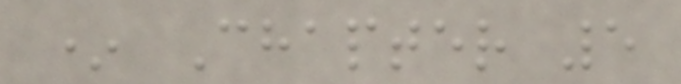* Chapter 5
